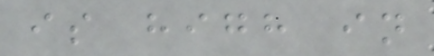is high in
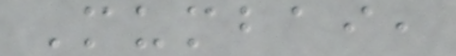Mumbai,
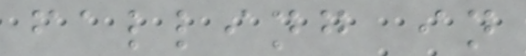falling in
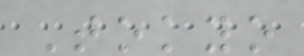Tokyo
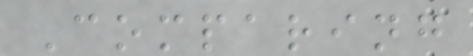Comparing
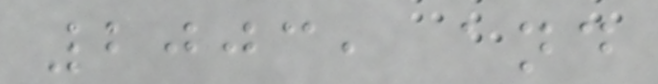2003, and
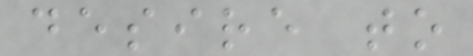desire to
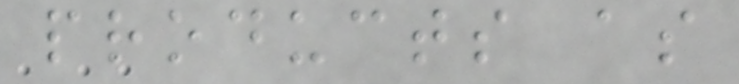products as
